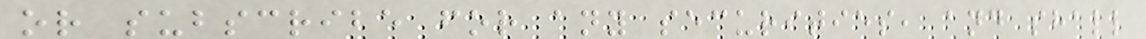or subscribe for any securities, and shall
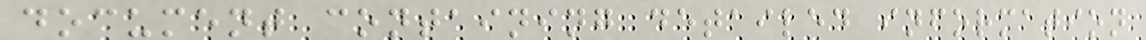document containing detailed information
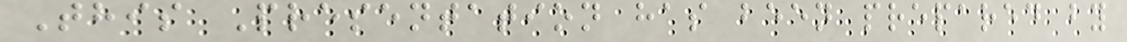This Presentation has been prepared by
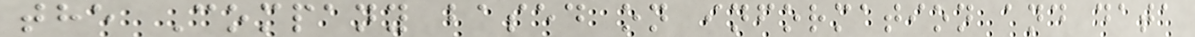the Company based on information and data
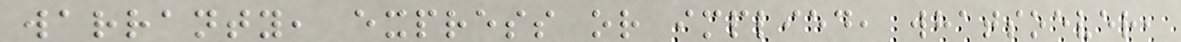warranty, express or implied, whatsoever,
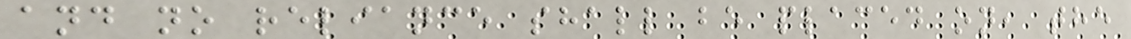and no reliance shall be placed on, the
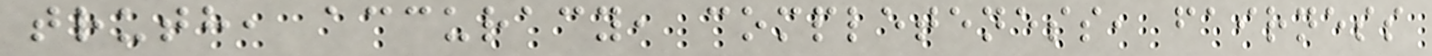truth, accuracy, completeness, fairness
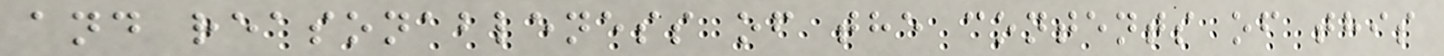and reasonableness of the contents of this
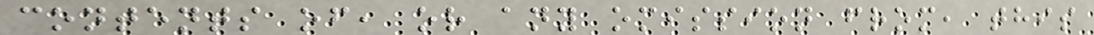contents of, or any omission from, this
